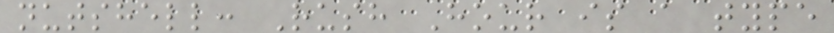nutshell: Rush Hour is a type
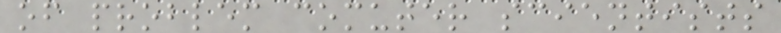of problem comuter scientists
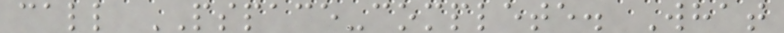call PSPACE-complete. What
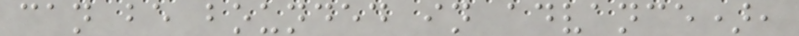can be bounded in advance),
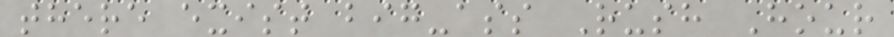there exist big-ass Rush Hour
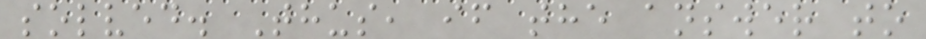solved. Thus, if the answer to
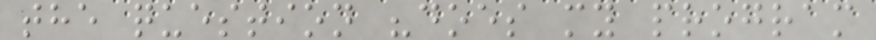the question "does my program
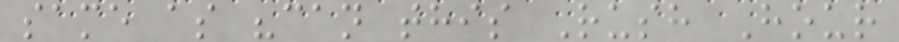same as "can this Rush Hour
